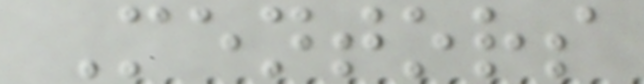Mentors
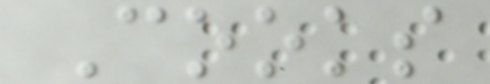Cooks
